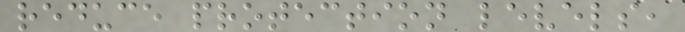reduce protection levels,
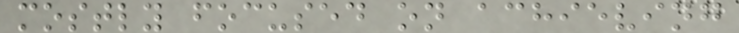mostly focused on achieving
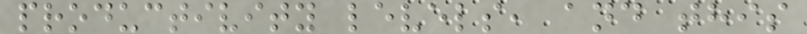productivity levels, and this
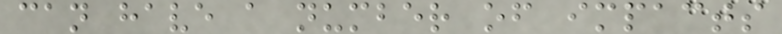can have a number of impacts
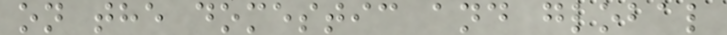on the domestic and global
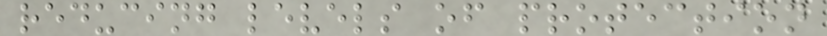reducing levels of protection
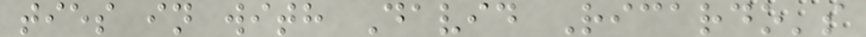ties in with David Ricardo's
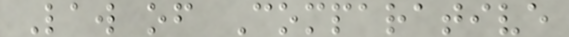Law of Comparative
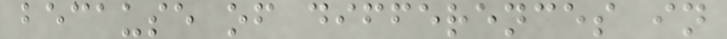because of differences in
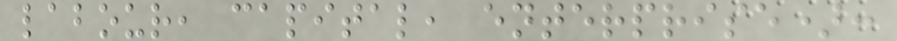labour, capital, enterprise):
